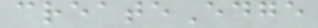createEdge
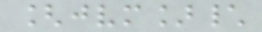[jvm]\
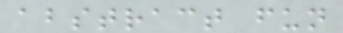abstract fun
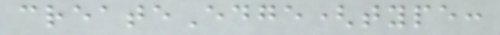createEdge(type:
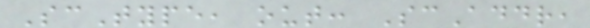ScType, out: ScAddr,
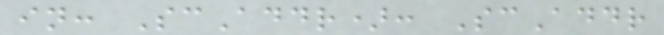in: ScAddr): ScAddr
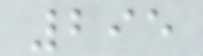295
